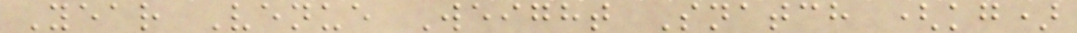Year Venue Weight Snatch (kg)
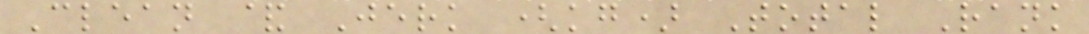Clean & Jerk (kg) Total Rank
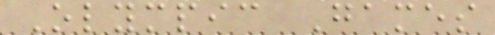Olympic Games
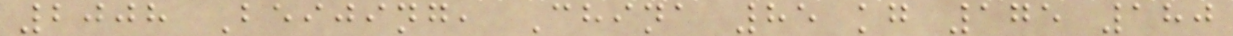2008 Beijing, China 85 kg 175 180
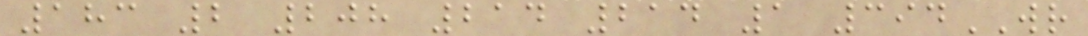183 2 208 214 214 1 394WR
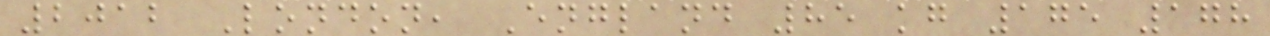2012 London, England 85 kg 175 178
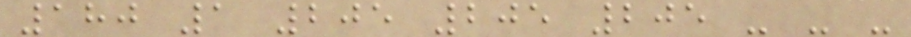180 1 205 205 205 - - -
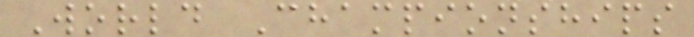World Championships
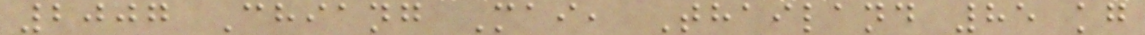2007 Chiang Mai, Thailand 85 kg
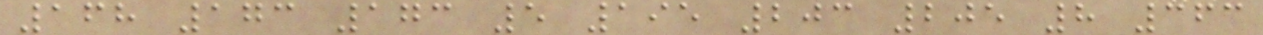168 173 173 5 195 203 205 8 363
